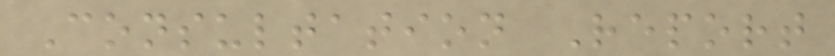Consultation Report
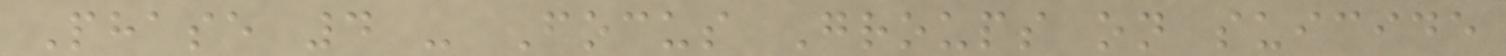Phase 4 - Focus Groups on suicide
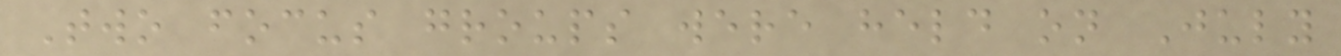Two focus groups were held on July
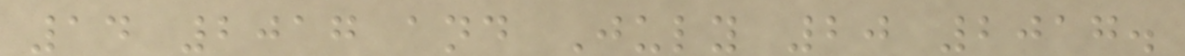14 2017 and July 20 2017.
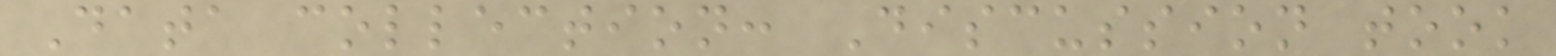Data collection: Discussion took
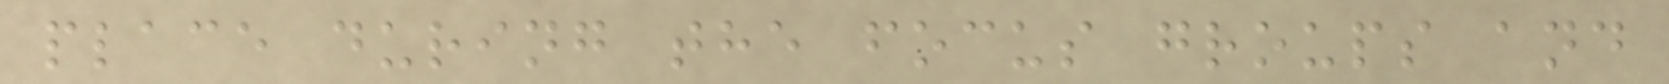place during the focus groups and
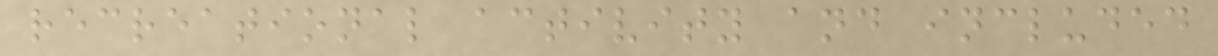recreational activity and included
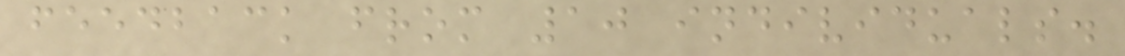feedback from 10 individuals.
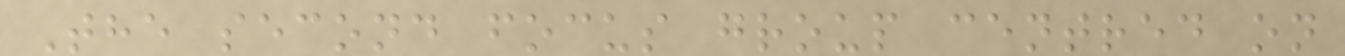The second focus group centred on
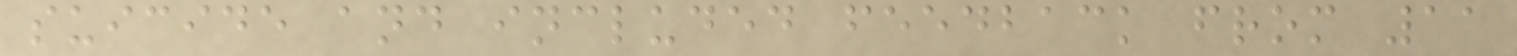suicide and included feedback from 11
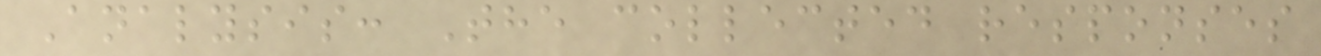Analysis: The collected responses
